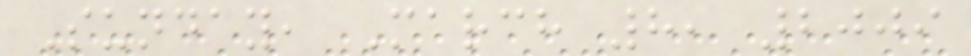Sunday, March 8, 2009
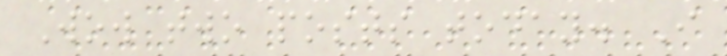Wow two posts today. I
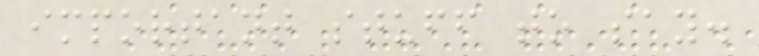important stuff to say.
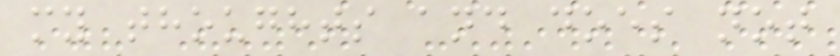my thoughts and does not
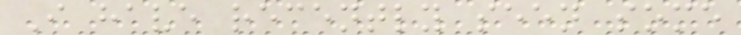I have recently seen some
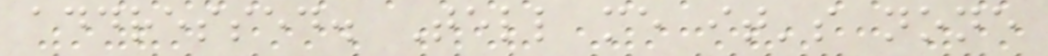addressed. Tell me it's none
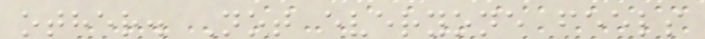other. Not everyone feels
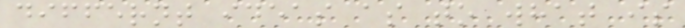differnt ideas as to what is
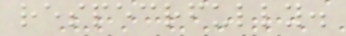respecrfully.
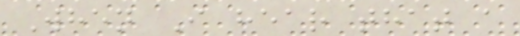When I hear that a
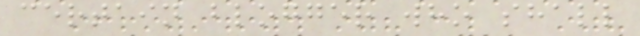certain blogger who shall
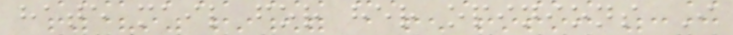hate mail for her opinions I
